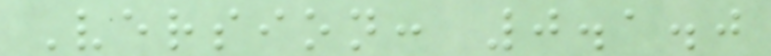Version: 0.1.0
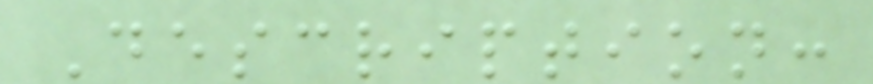Description:
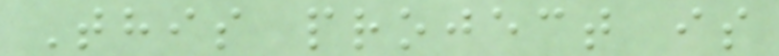This project is
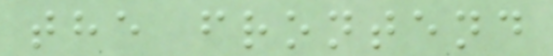the frontend
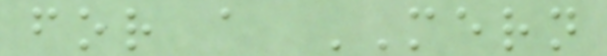for a MERN
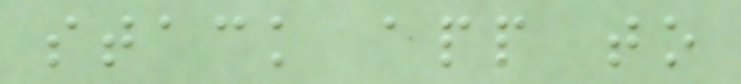stack app to
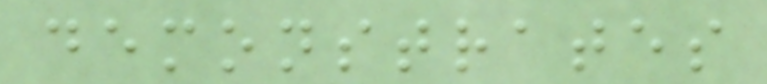demonstrates
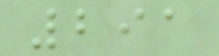291
